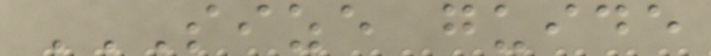SIZE GUIDE
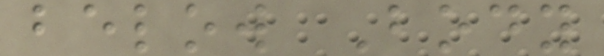below Body
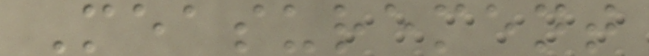Measurement
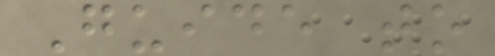Guide to
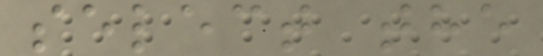select the
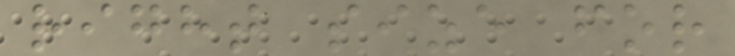right size for
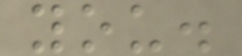you.
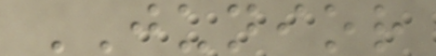JUNIOR
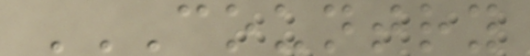COUNTRY
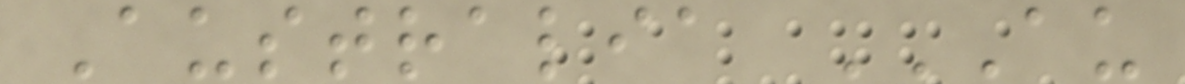Australia AU
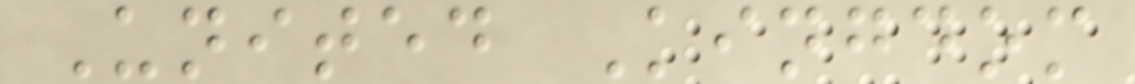United Kingdom
